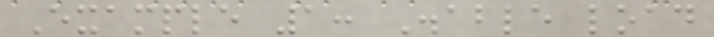Example 1: Disable load
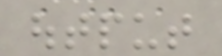output
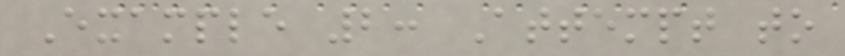Example 2: Attempt to
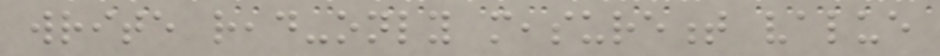write read-only measurement value
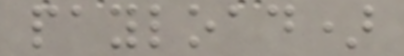payload)
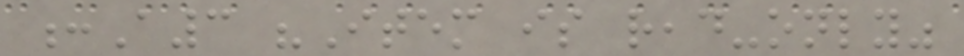:A3 "Item is read-only"
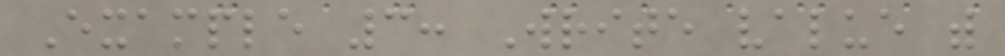Example 3: Write value with
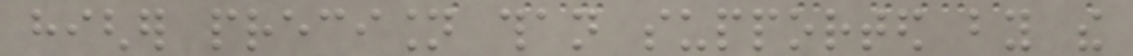higher precision than supported by the
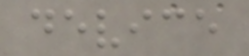device
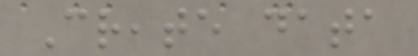Create data
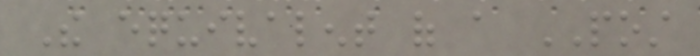The equivalent of a POST
